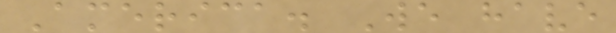America. We have
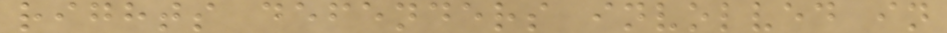rights defenders involved in
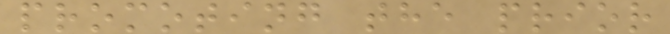promoting the prior
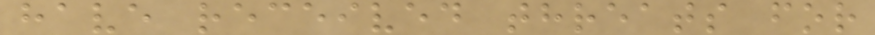have received threats for
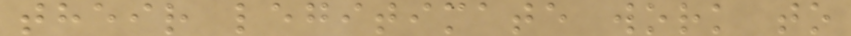their legitimate work to
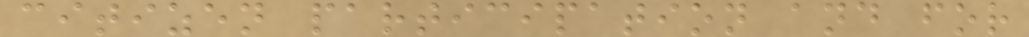citizen participation and for
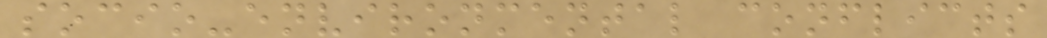socio-environmental conflicts
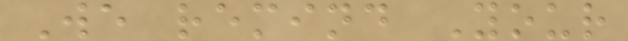We remind Your
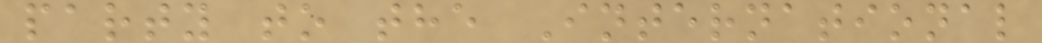party to the International
